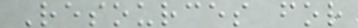Resources for
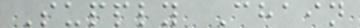Supply Chain
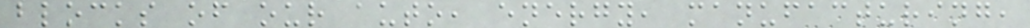blocks of our auto, energy, manufacturing,
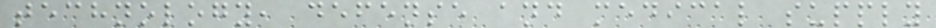technology, defense and medical supply
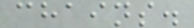chains.
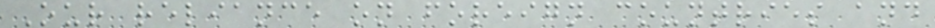Our reliance on foreign countries and
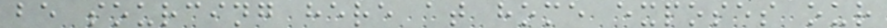be sourcing here at home exposes our
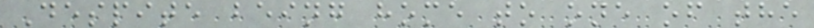Despite being home to one of the
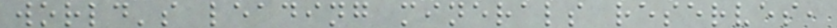world's leading minerals reserves,
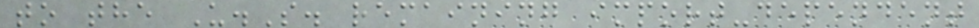to the U.S. remaining import-dependent
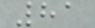81
